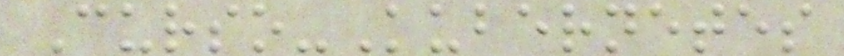Curso-Kubernetes
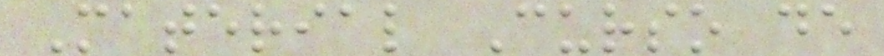Material Curso de
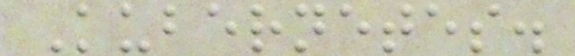Kubernetes.
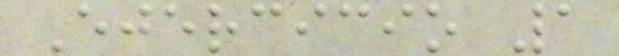Ejercicio 1
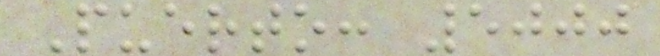Puerto: 5000
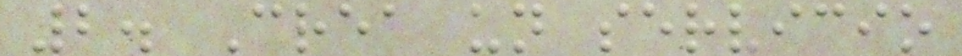2. Crea un servicio
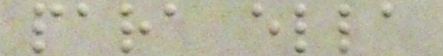para ella
